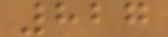827
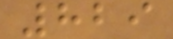829
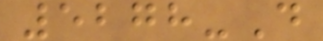5278-D
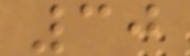30
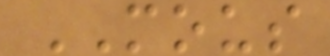MOUS
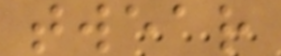twear
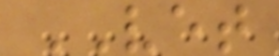VET
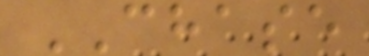CHASE
